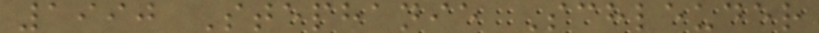1990 Stephanie Schleuder
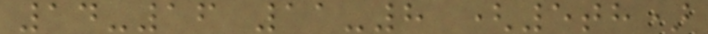14-16 11-8 (5th)
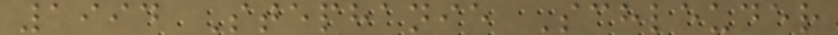1994 Stephanie Schleuder
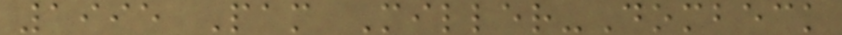1995 Pam Miller-Dombeck
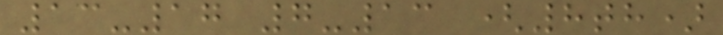13-17 7-13 (8th)
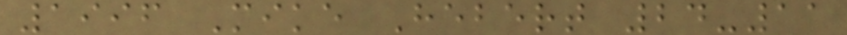1996 Mike Hebert 24-11
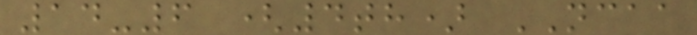14-6 (4th) NCAA
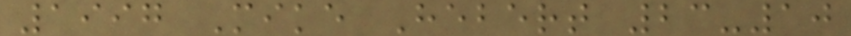1997 Mike Hebert 23-10
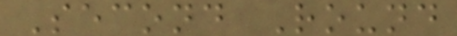Second Round
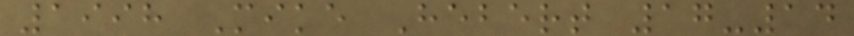1998 Mike Hebert 17-14
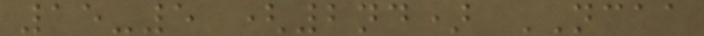15-5 (2nd) NCAA
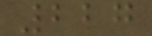227
